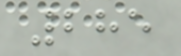285
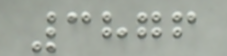3876
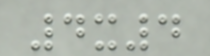4x4
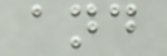and
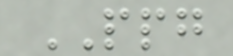PPG
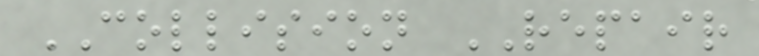COLLISION REPAIR
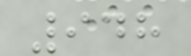948
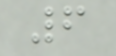6
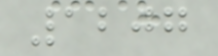1207
